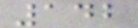142
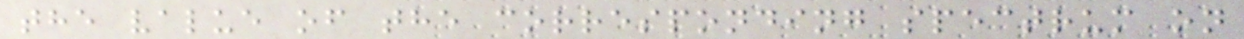the value of the corresponding spectrum on
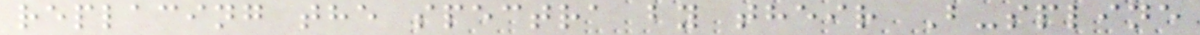replacing the spectra by their B-spline
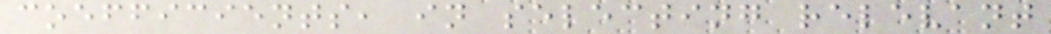coefficients, in selecting relevant
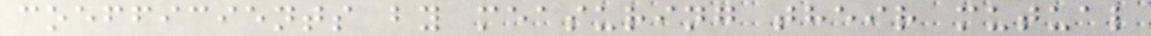coefficients by measuring their mutual
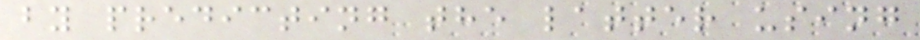by predicting the latter using
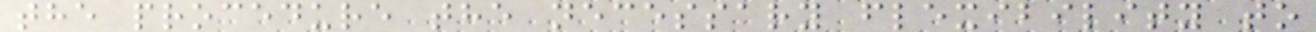the procedure the necessary flexibility to
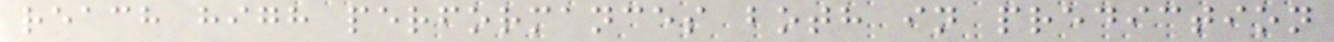reach high performances both in prediction
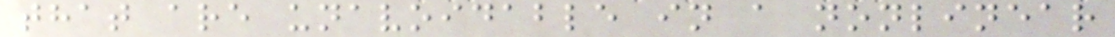that are unavoidable in a nonlinear
